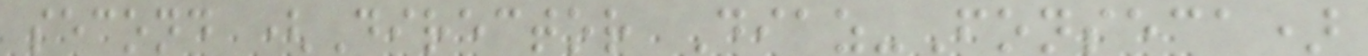second (Director Diaz-Fonseca)
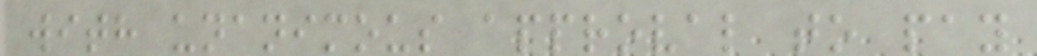with unanimous approval to pay
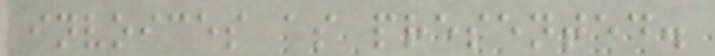invoices as presented.
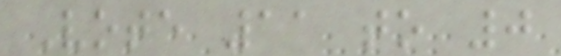Vote 11 to 0
